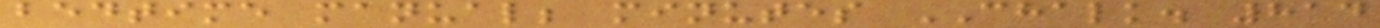bedtime manual; minutes CHALK. 814
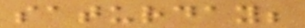saturday;
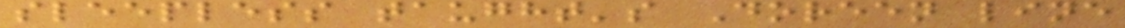sleepless taught's Doreen line
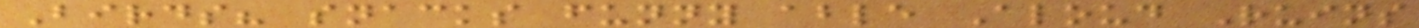Birds? snacks funny able Aloud Ruins
